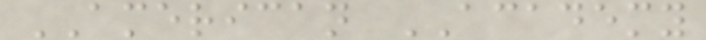AMERICAN ACADEMY
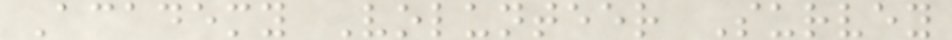Academy Volunteer Survey
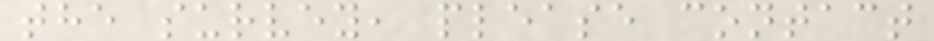the survey, please contact
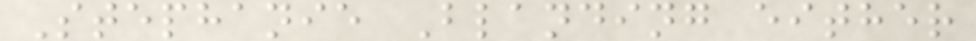Stephanie Blanding either
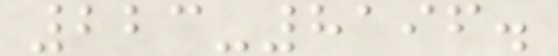223-8196.
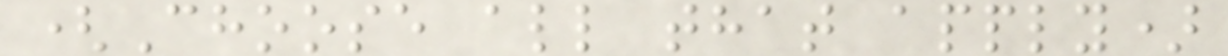(Choose all that apply)
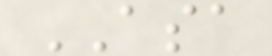ASA
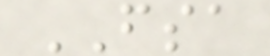FSA
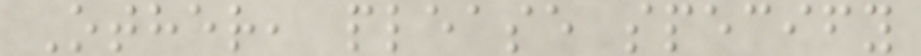Other, please specify
